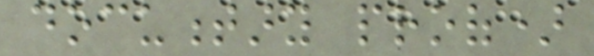documentary proof)
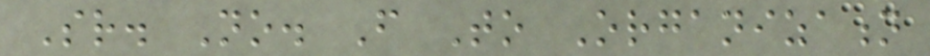Sr. No. From To Organization
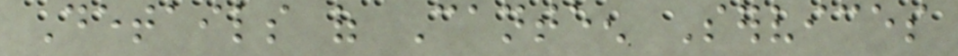Details of Canteen Services
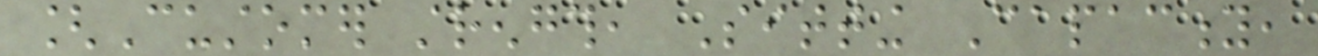[Customer strength, Sitting Capacity,
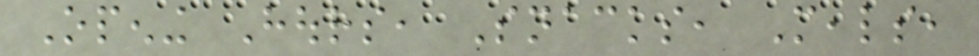Opening Hours, Snacks, Meals,
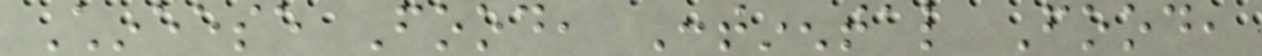Chineese Food, Continental Food,
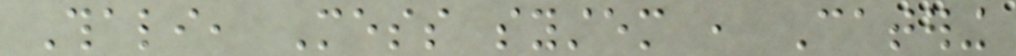Thali, Mess system , Catering
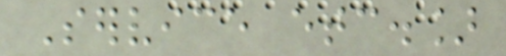Service etc.]
